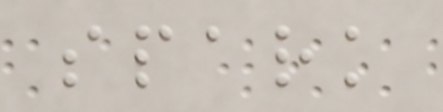spark
